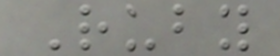Ruby
